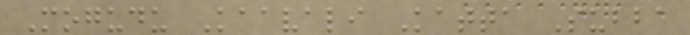Mogudu Kaavali Katta Subba
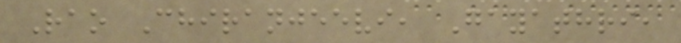Rao Chiranjeevi, Gayathri,
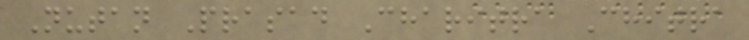Nutan Prasad Charitra Chitra
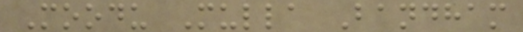Moodu Mulla Bandham
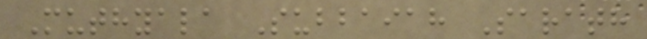Muthyala Subbaiah Sarath
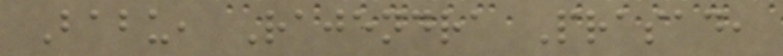Babu, Rajendra Prasad,
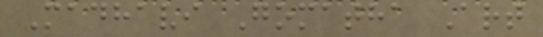Madhavi Gomatha Art
